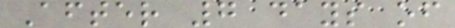After 7 days of
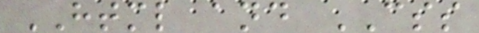HTML and CSS
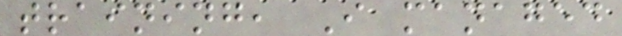training, I managed
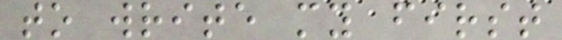to write my first
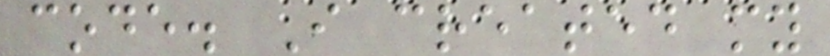code. I created my
